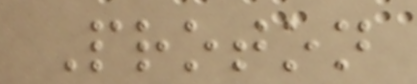Proton
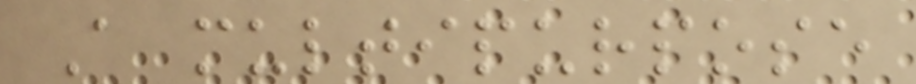A multipurpose
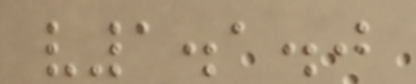v1.1.0
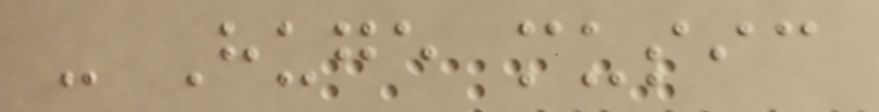- Huge music
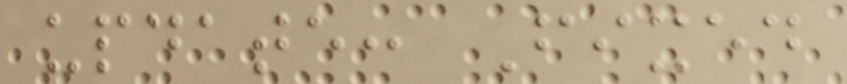update: Fixed
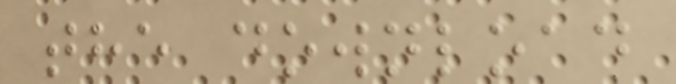the download
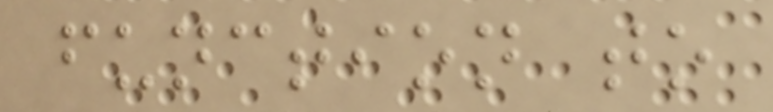function to
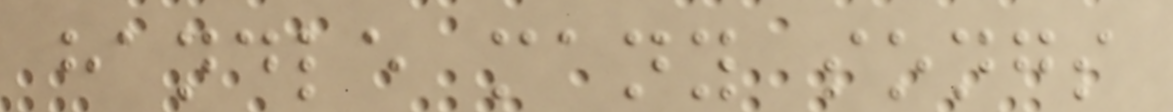handle many songs
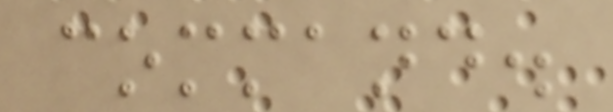command.
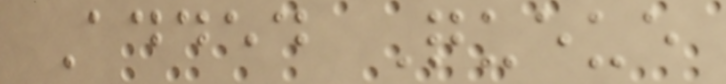Added Queue
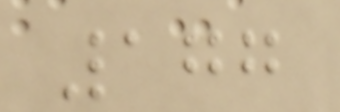177
